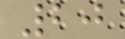20
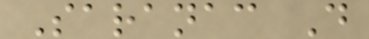Saranac D
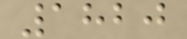1820
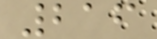216
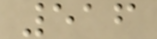516
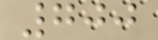700
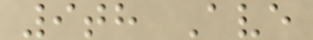9th Ave
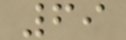69
